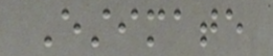Estimate
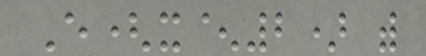E(x^2) with
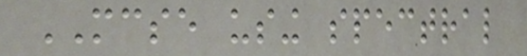MCSE using spectral
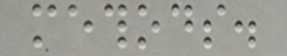methods.
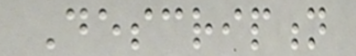Description
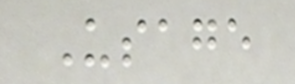Usage
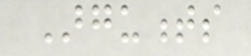Arguments
